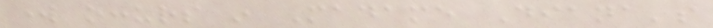work occurs in Madame Diana's
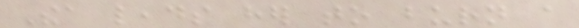Thea leads her to burn a
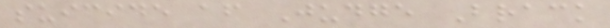suicide after Judge Brack
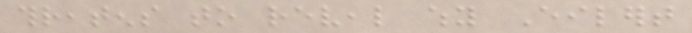threatens to reveal why Eilert
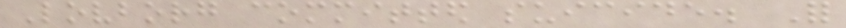Lovborg committed suicide. For
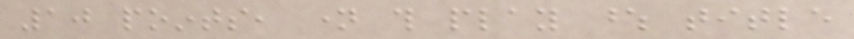10 points, name this play whose title
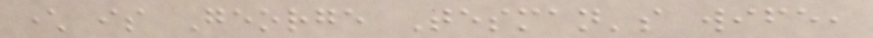character is George Tesman's wife,
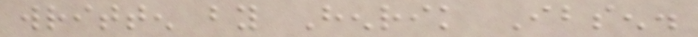written by Henrik Ibsen.
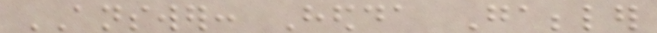ANSWER: Hedda Gabbler
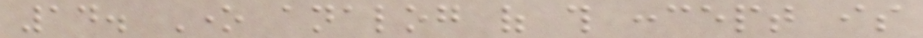14. One analog of this concept is
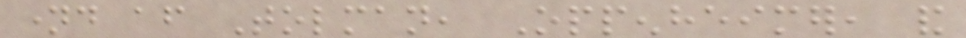named after Tolman, Oppenheimer, and
